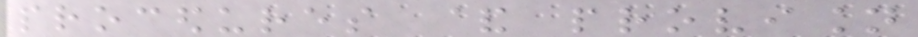procedures & provision
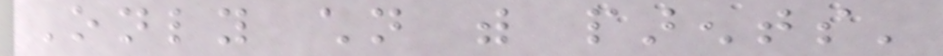Only children with parents'
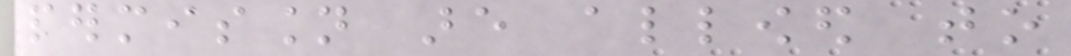permission are allowed to
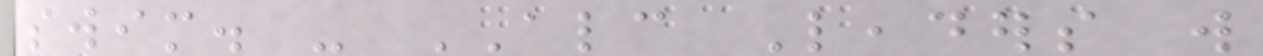swim. - ALC Leaders will
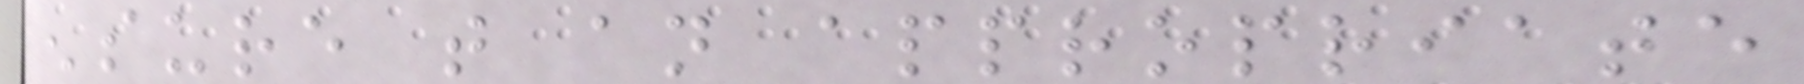ensure that an appropriate
